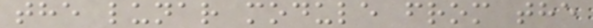the lunar module from the
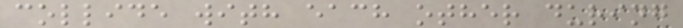collide with each other during
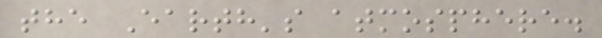the Earth's atmosphere.
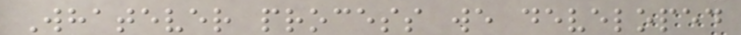Whatever process we developed
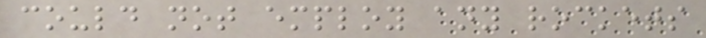could not employ any rockets
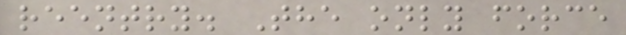reentry. The only force
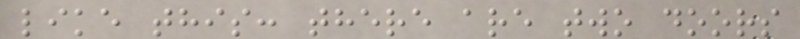like this: there are two doors
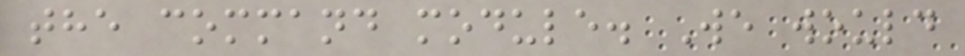the command module. We would
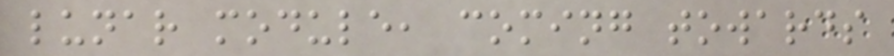lunar module, coming towards
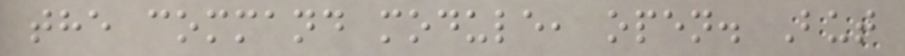the command module, open. But
